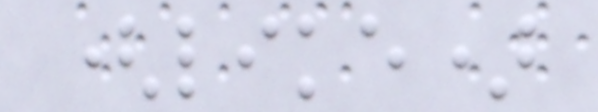(like)
